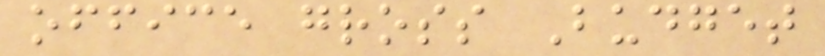office gross Budget
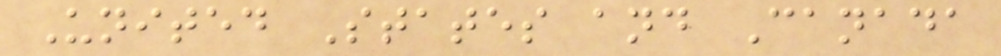United States and Canada
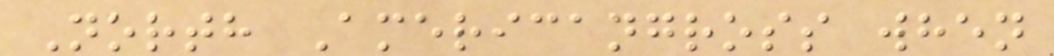North Americangross when
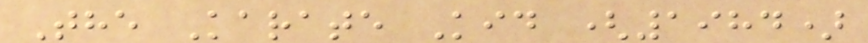The Karate Kid (1984)
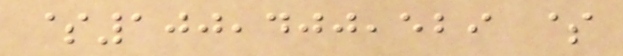$100,400,529 $
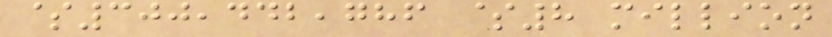$300,442,786 $8 million
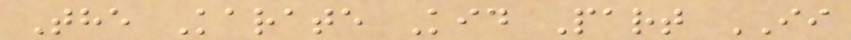The Karate Kid Part II
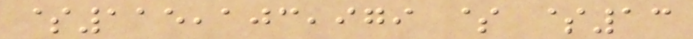$115,103,979 $ $13
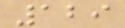129
